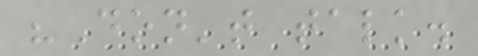"Don't talk.
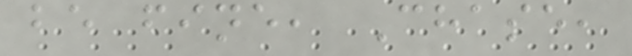be fine, Chase,
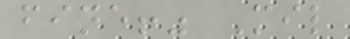fine!" Mil
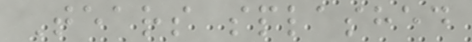Tears splashed
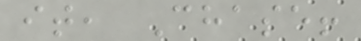it, Chase!
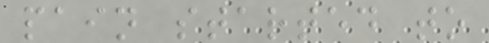pain started to
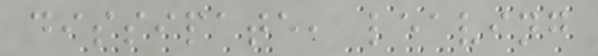dissipate, leaving
